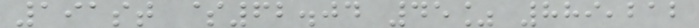191st $62.04 45% 889,212
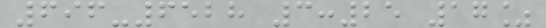696-6528 3:25 17%
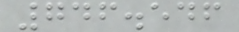746.546
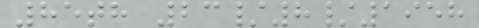85th 23/8/1958
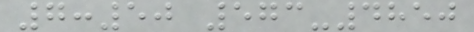7:50 573-4850
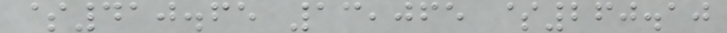$410.65 13,065 $260.10
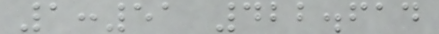1:51 422.614
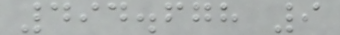494.678 9
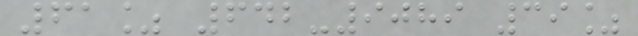61% 642-9089 39%
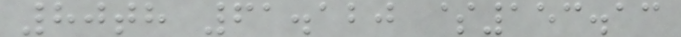80th 61.120 $153.13
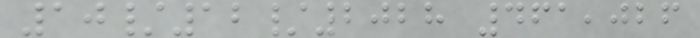10/12/2028 461,026
